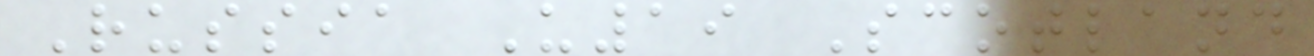Russia U19 Scotland
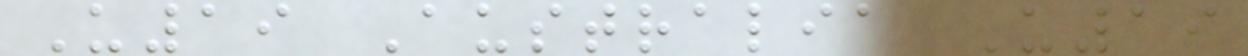U19 Australia U19
